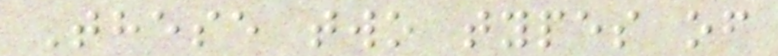These two types of
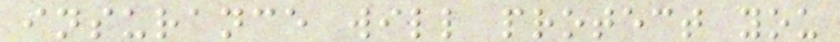insurance will protect you
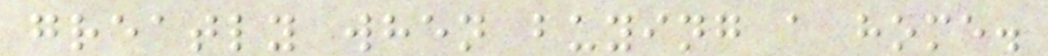greatly when buying a home.
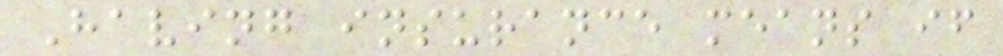Having insurance means if
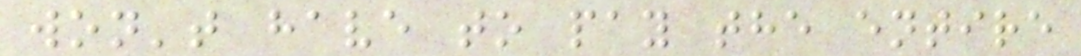won't have to pay the entire
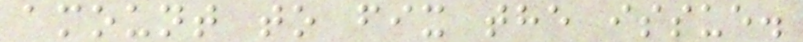amount to fix the issue.
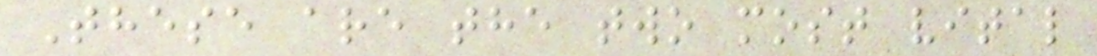These are the two most vital
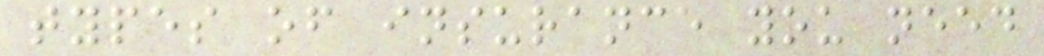types of insurance you need
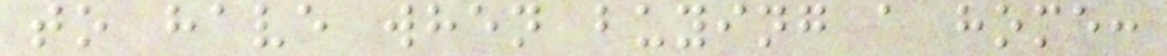to have when buying a home:
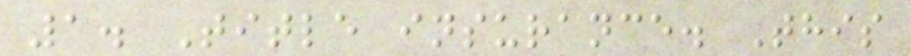1. Title insurance. This
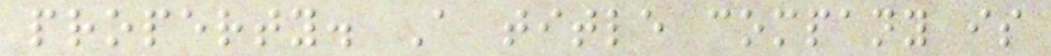property. A title company is
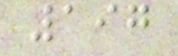197
